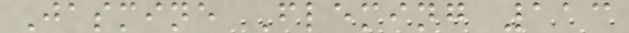Jasmine Fleming 113
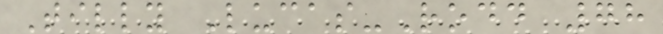Tilly Lucas-Rodd 78
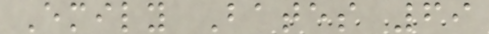Emily Bates 69
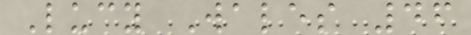Lucy Wales 46
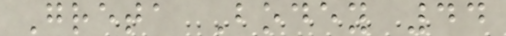Greta Bodey 44
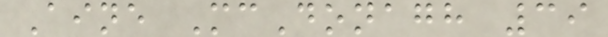Aine McDonagh 39
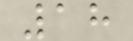18
